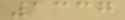1337
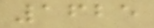1625
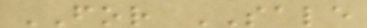FOR SALE
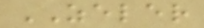ZELER
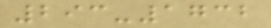293-1732
